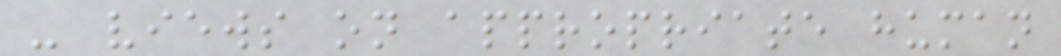- views on appropriate human
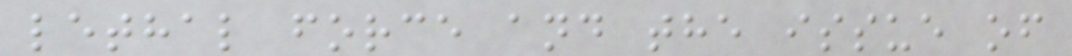lethal force and the issue of
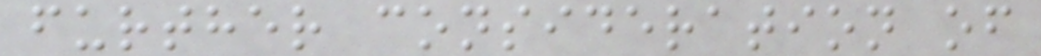further consideration of
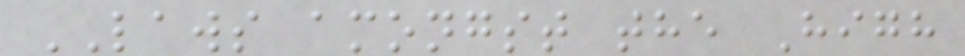LAWS amongst the High
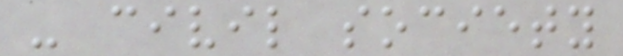- civil society
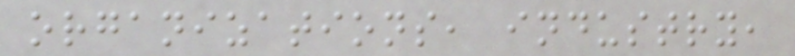organizations, industry,
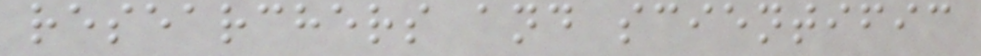researchers and scientific
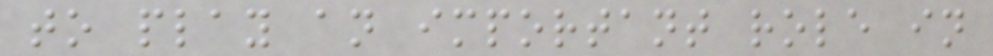to play an important role in
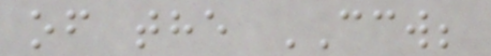of the CCW;
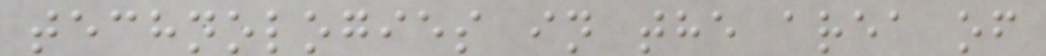technologies in the area of
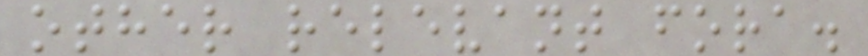other relevant fora.
